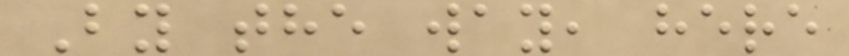By the way, here
